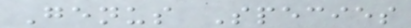Genus Species
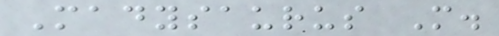Madysaurus M.
